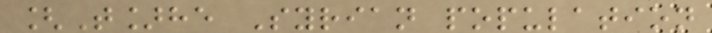[T]he Syrian population
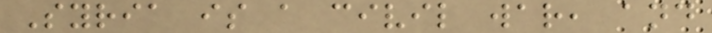Syria is a civil war, and
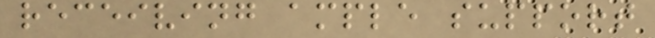receiving ample support
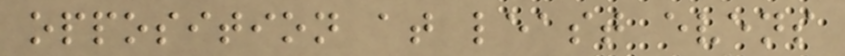opposition at least evens
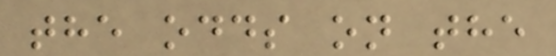the odds on the
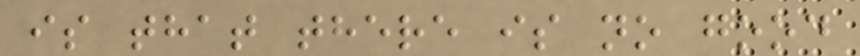is that there is no good
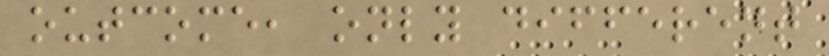outcome, only different
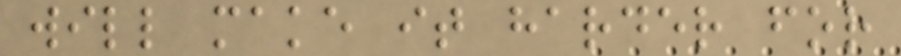will make it harder for
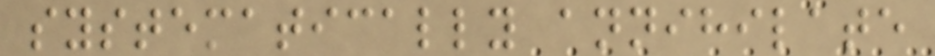systematically annihilate
